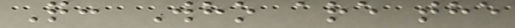Q: Who are the
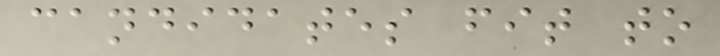candidates fit to
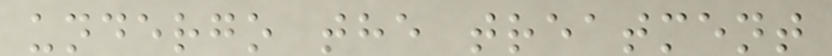undergo the treatment
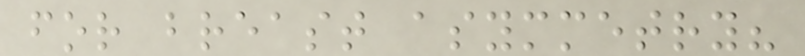for breast asymmetry?
